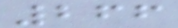266
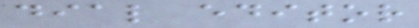dial editor
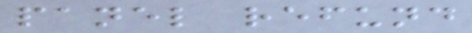panel refund
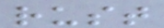rust
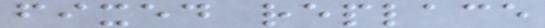fixed replace
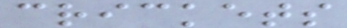crickets
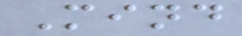Mind
